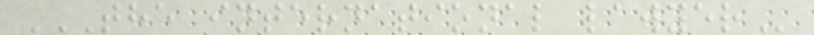THE INTERNATIONAL LAWYER
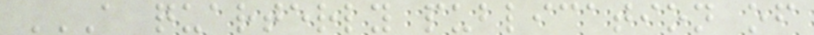A QUARTERLY PUBLICATION OF
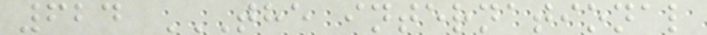624 THE INTERNATIONAL
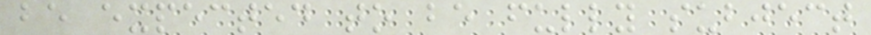be expected to be fully subject
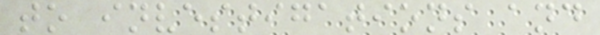to investigations and
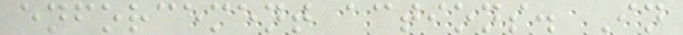enforcement actions. In
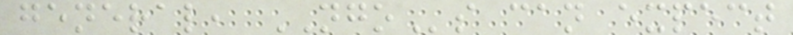general, NGOs can expect
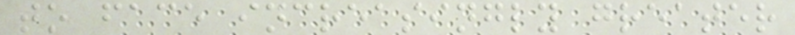to face increasingly greater
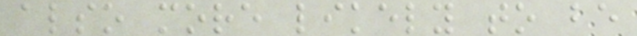also more likely to be
